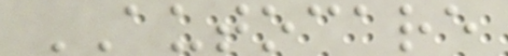AUTOCARE
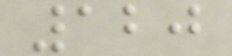120
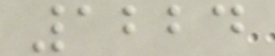1224
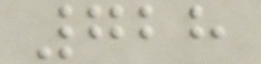728
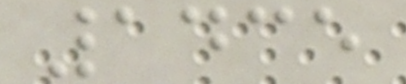1435
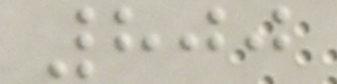800
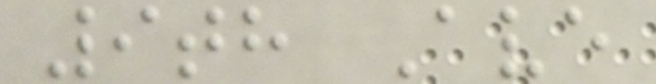9th Ave
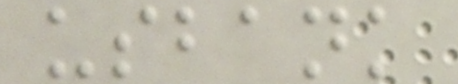usbank
